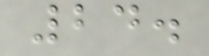24.
